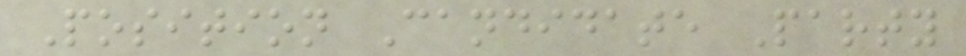Position Candidate Party
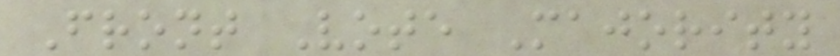Front Vote Majority
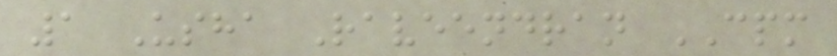1 Usha Raveendran CPM
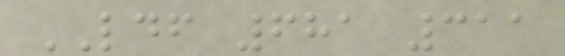LDF 681 311
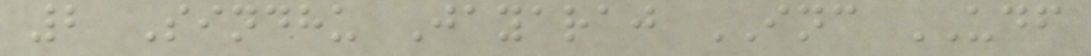2 Sindhu Jayaraj INC UDF
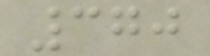370
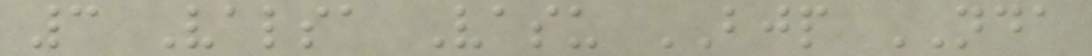3 Valsa Vasu BJP NDA
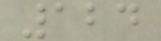124
